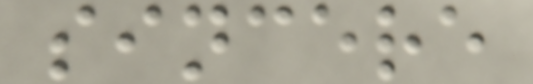sincere
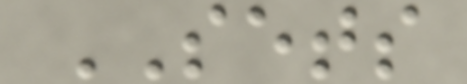SETS
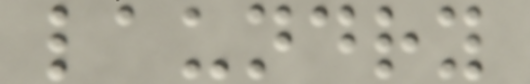laundry
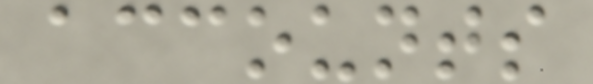accounts
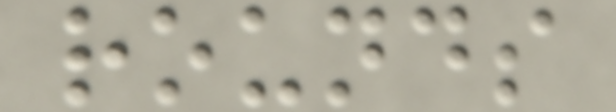rounds
